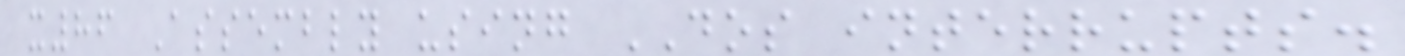x86 Assembly using DOS interrupts.
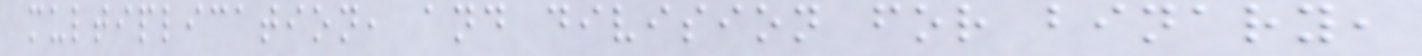multiplication, and division for binary,
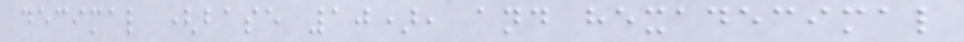decimal (base 10), and hexadecimal
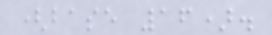(base 16).
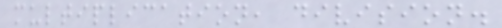multiplication, division.
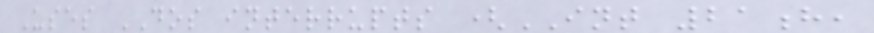Uses DOS interrupts (INT 21h,
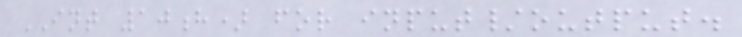INT 10h) for input/output.
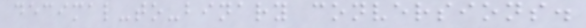decimal-to-binary conversions.
